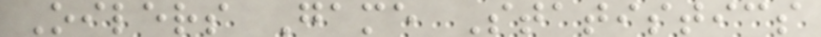Oilers Game Statistics
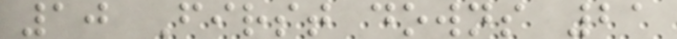10 First downs 21
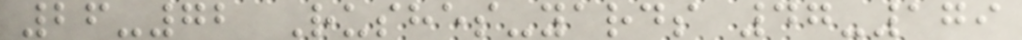26-72 Rushes-yards 47-179
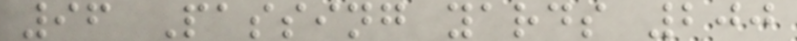96 Passing yards 200
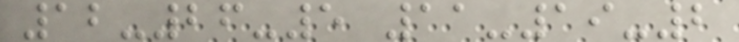12-26-5 11-19-2
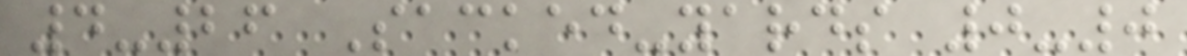4-26 Sacked-yards 0-0
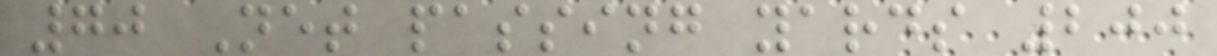70 Net passing yards 200
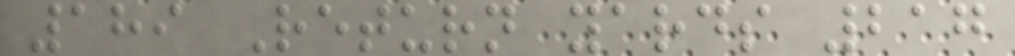189 Return yards 217
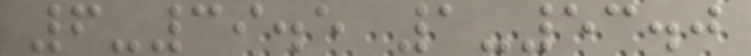6-39.5 1-53.0
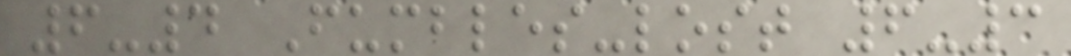6-4 Fumbles-lost 6-3
